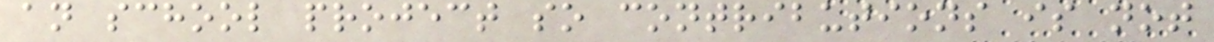an school project so contributions is not
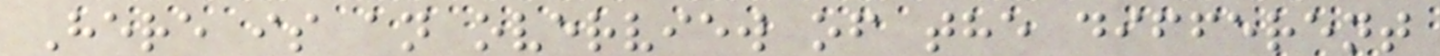Here is an overview of the different
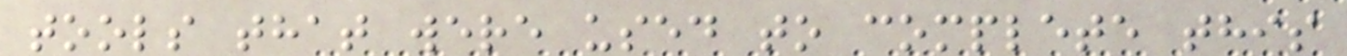tools that were used to complete this
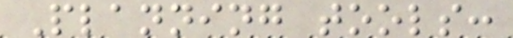Planning tools:
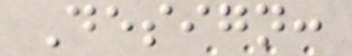Design:
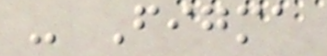- Figma
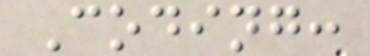Coding:
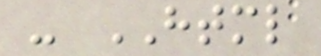- HTML
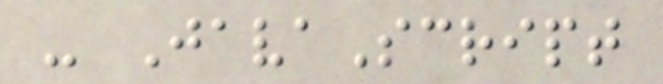- JavaScript
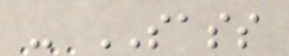- SASS
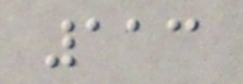113
